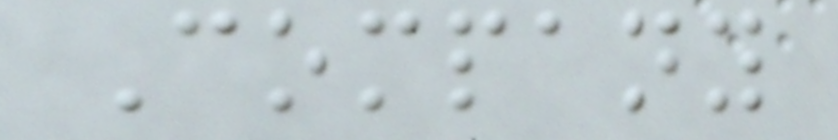Company
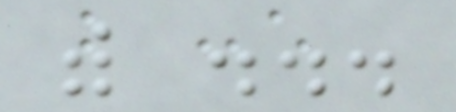with ...
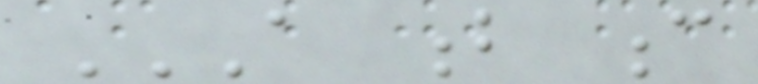A B C
